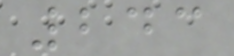243
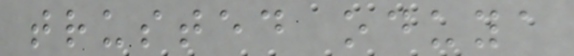trusted oduya
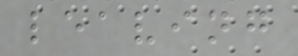leaving
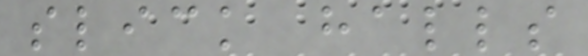slick halls
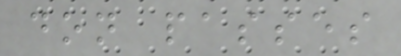don passes
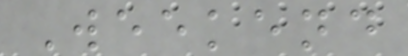Weekend
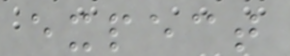expect
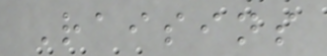Raisins
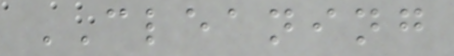CLEANING
